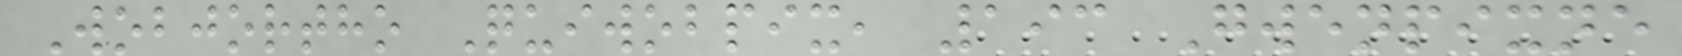Wobjortho Quiwobpix, 193 Gwenpixne
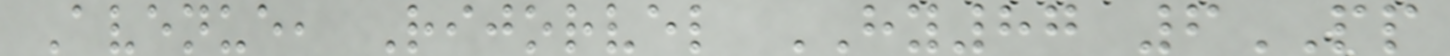Avenue, Rijorvel HY87 6PP
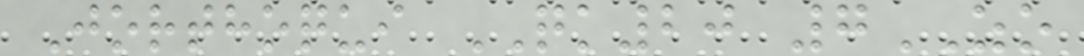Jorthoqui QK20 7ZO
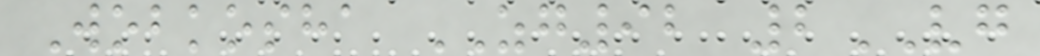Wobkosha ZG92 2VG
